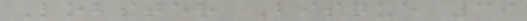Lobster Bisque 39
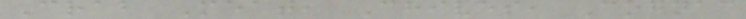Crab Meat, Chives, Cognac
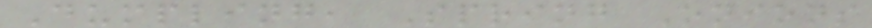Dumpling, Spring Onions
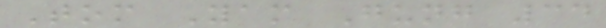Tom Yam Gung 34
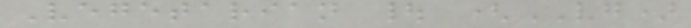Vegetarian | (VG)
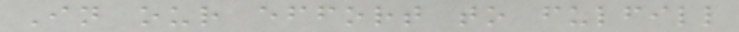In our effort to fulfill
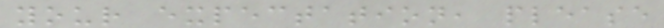your expectation, please
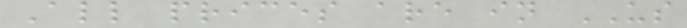All prices are in US
